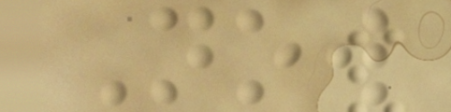Now
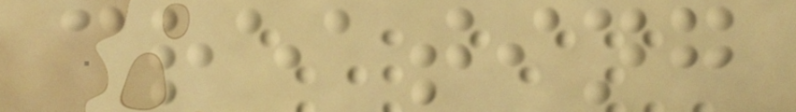creating
